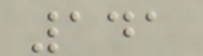141
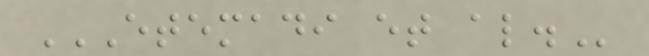ETEMADI ET AL.
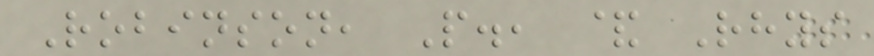Robinson, P., & Rhys
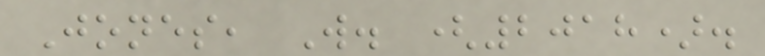Jones, W. (2018).
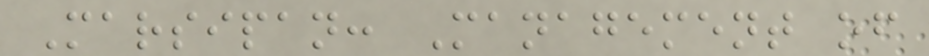Marsipan: Management of
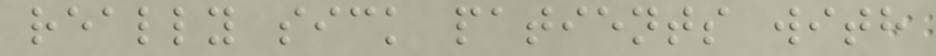really sick patients with
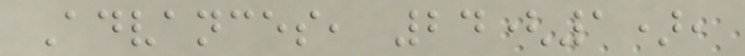Advances, 24(1),
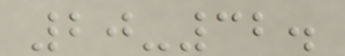20-32.
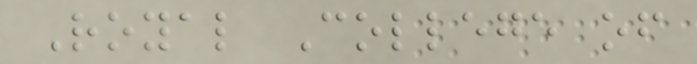Royal College of
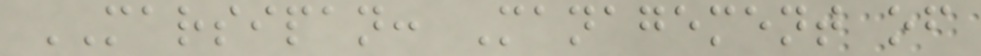MARSIPAN: Management of
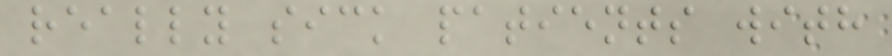really sick patients with
